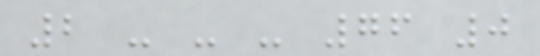2 - - - 76 0
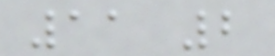11 2
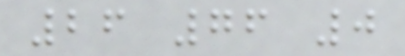26 76 0
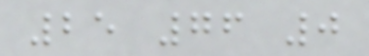25 76 0
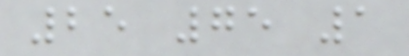25 75 1
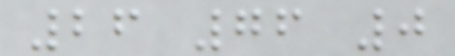26 76 0
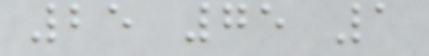25 75 1
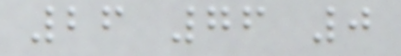26 76 0
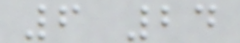6 24
